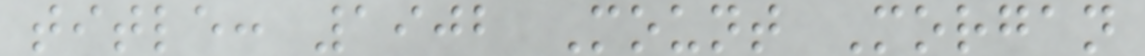title: 1902 Mount Morgan
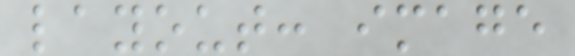layout: image
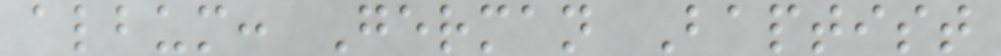album: German Baptist
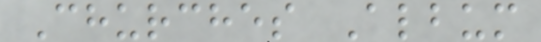Churches Album
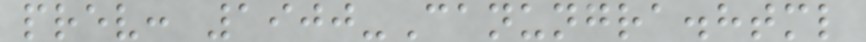prev: 1900-Canungra.html
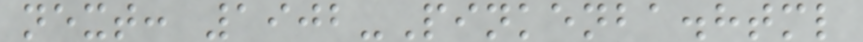next: 1902-Pinkenba.html
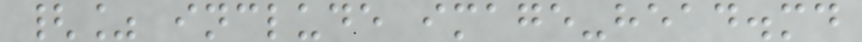{% include image-head.md
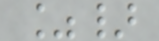%}
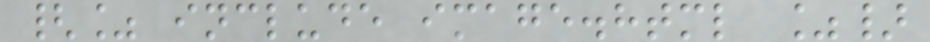{% include image.html %}
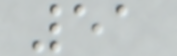51
